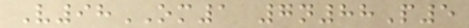V98OM1 7n88P5
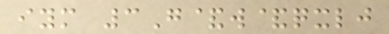iym 3G&w&qxlj
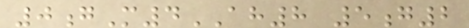0gM4AH8 5g2
